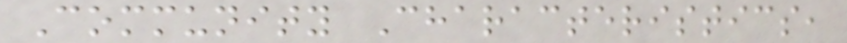Community Characteristics,
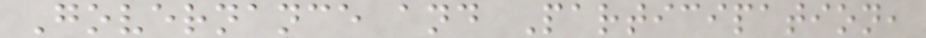Governance and Participation,
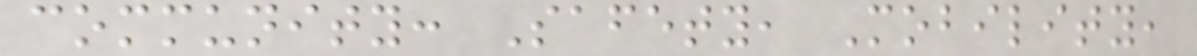community: Safety, Mobility,
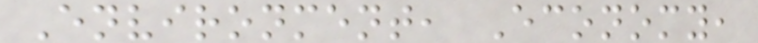Environment, Economy,
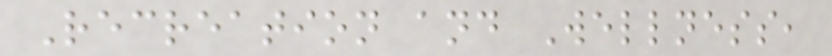Recreation and Wellness,
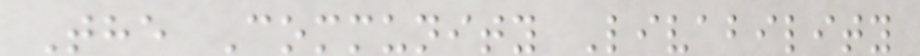The Community Livability
